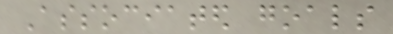Associated goals
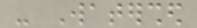- Watershed
